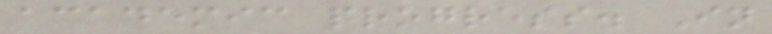academic progress. In
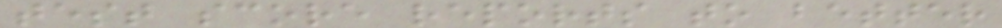test score reports to better
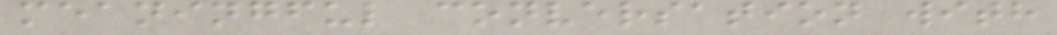meaningful conversation with
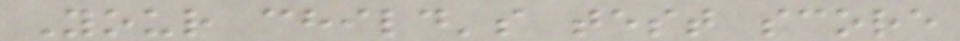Your child's test score
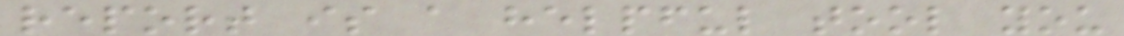report is a helpful tool you
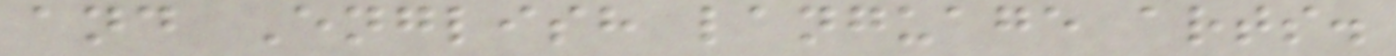and English language arts.
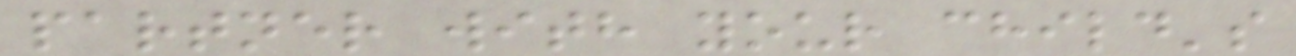partner with your child's
